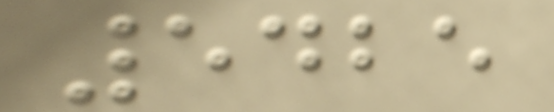5425
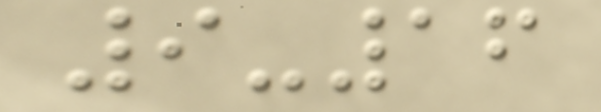9-16
